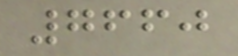7660
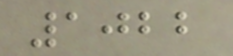1022
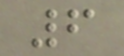6
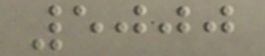5000
